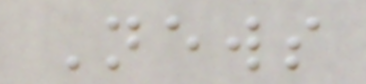News
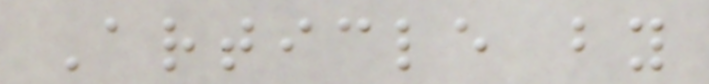Article by
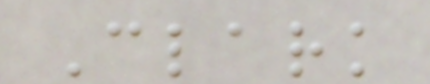Clark
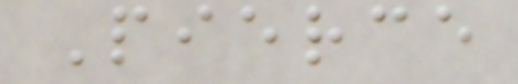Pierce
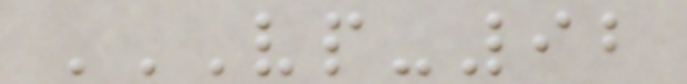VP-92
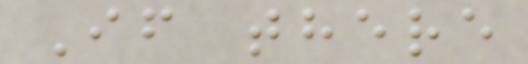If there
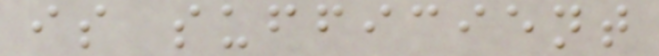is sufficient
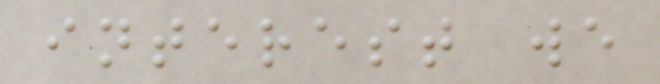interest we
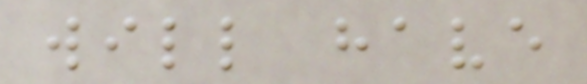will have
